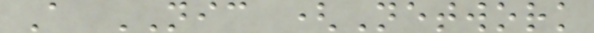A NIC (Network
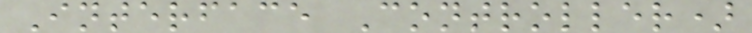Interface Controller)
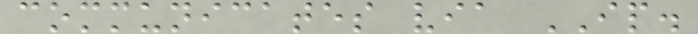communicates via IP.
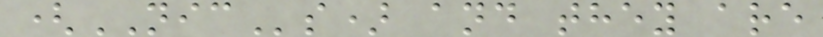(NICs) and they are
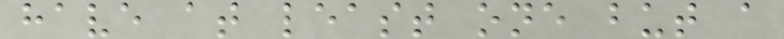have at least one but a
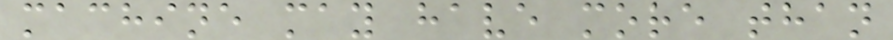machine may have more than
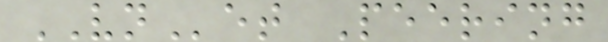VNet Peering
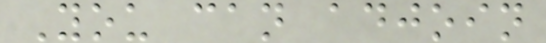You can adjoin
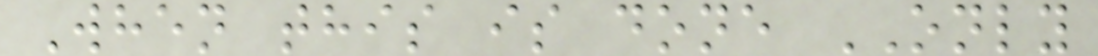When this is done ONLY
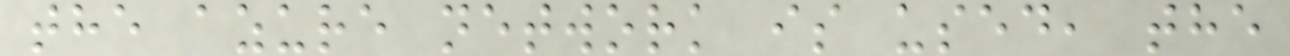the azure network is used, the
